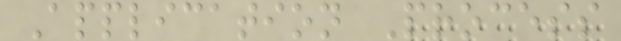Application Process
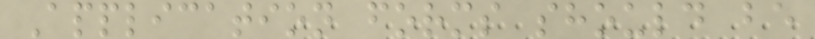Application forms should be
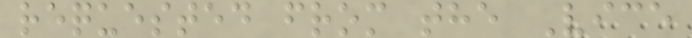requested from the Vice
